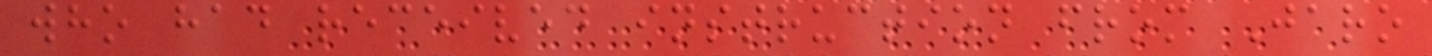who had received instruction from Jaro
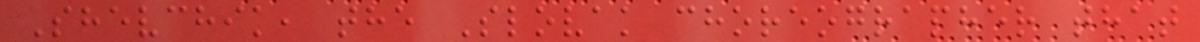Shevchik, the Slovak choreographer that
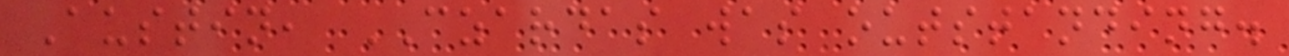Austin, CZARDAS was outstanding.
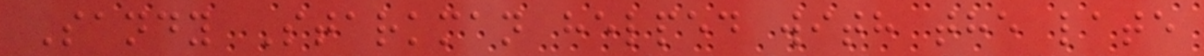Sandy Starkman helped with the late
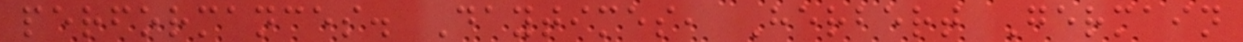performances. Daytimes, Herbert Germain
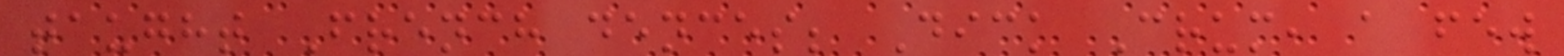taught French dences; Dick Crum, a few
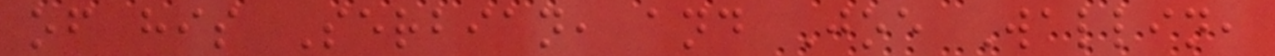of his Serbian, and Joe Wallin,
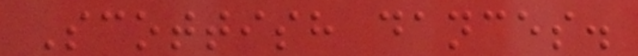Scottish dances.
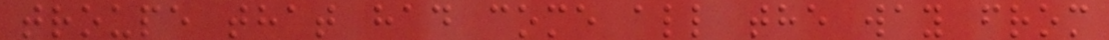troupe that had come all the way from
